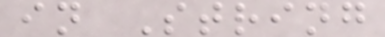in String
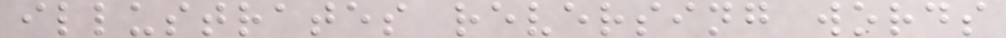illustrates reversing words
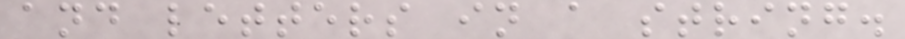and letters in a string.
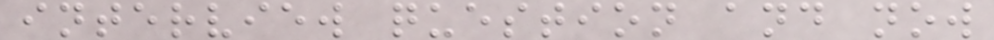interview question and now
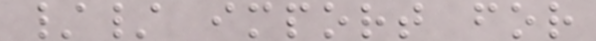// import for
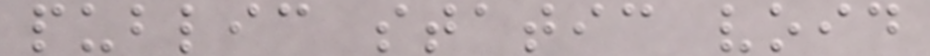public static void
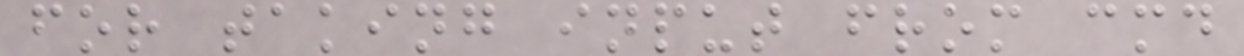for taking input from cmd
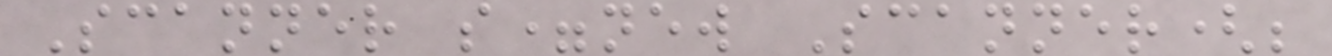Scanner s=new Scanner(;
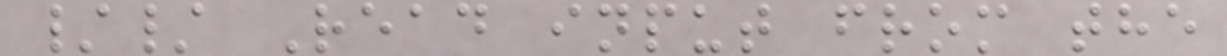// Read input from the
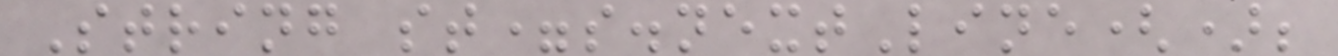String st=s.nextLine();
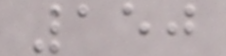150
